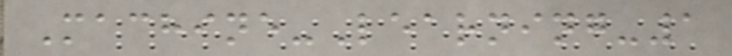Machine-Learning-1
